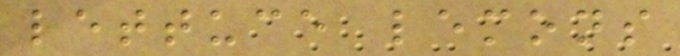lettuce lemons
